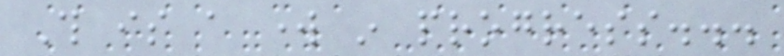This is a work in progress...
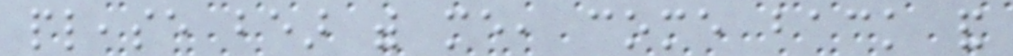please bear with me, come back and
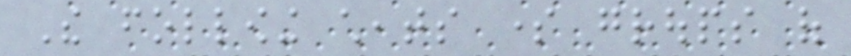The following cheats some groups of
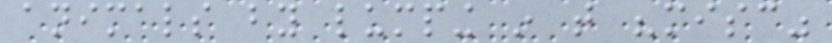animals by lumping in that "misc"
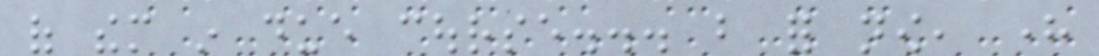of them in due course... but for now, here
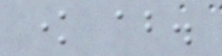know about.
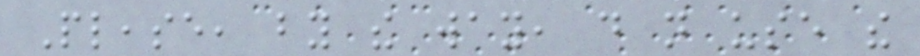Please, by the way, do not use the
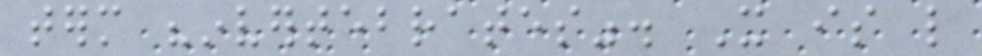term "invertebrates". It is like
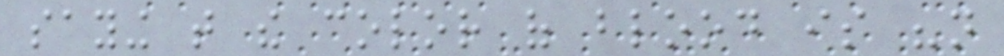saying that the color of blood is "not
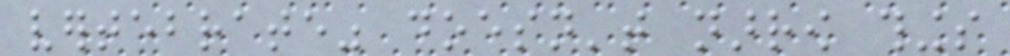vertebrate" doesn't narrow things
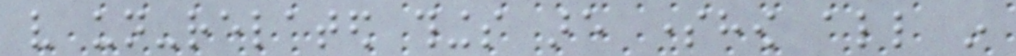very un-related things are somehow all in
